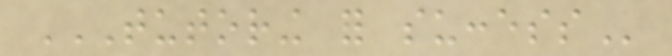TUTORING FOR SUCCESS
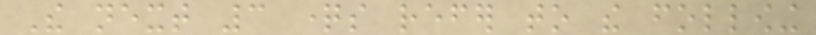The next 3 questions refer to the following
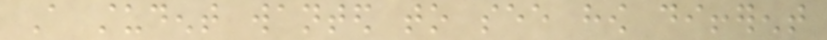A student wanted to see how different
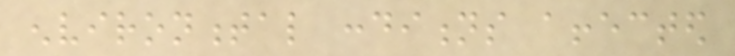environmental conditions affected
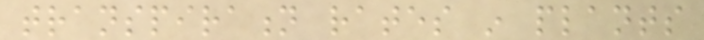transpiration rates in plants
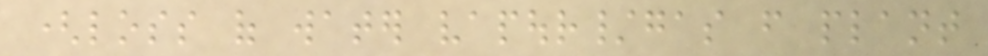(loss of water vapour/gas from plant
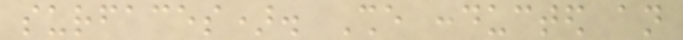surfaces). She conducted an
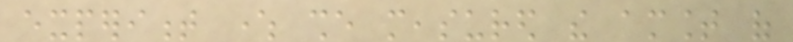experiment where she measured the amount of
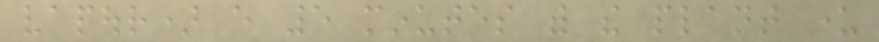vapour) every 5 minutes with the plant under
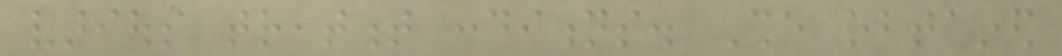various treatment conditions. She obtained
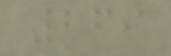269
